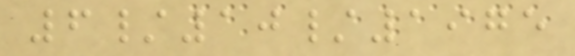6/10/1975
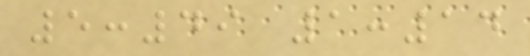5:49 1:14
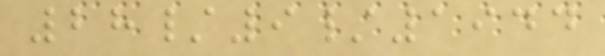28/9/1944
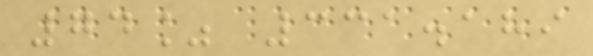74% 331.189
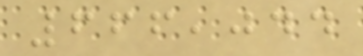666,044
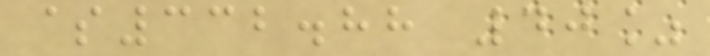$332.88 40%
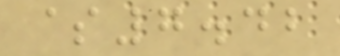$7.42
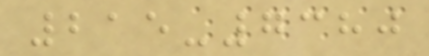215-7380
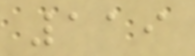119
